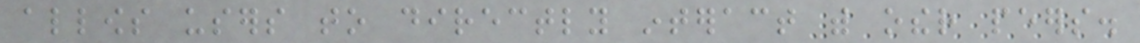allows users to directly interact with other peers.
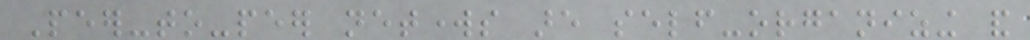Peer-to-peer networks are self-organizing and
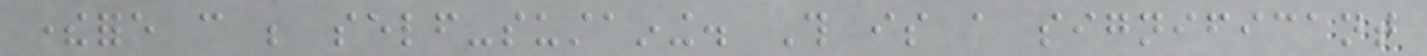therefore can be self-sustaining. This is a significant
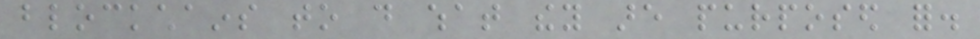blockchains to do what they are purposed for.
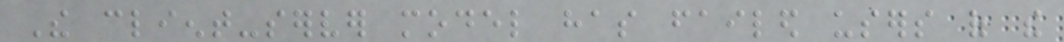The client-server model has failed users of the
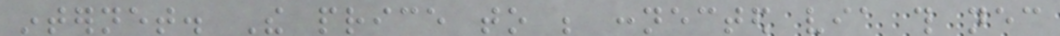internet. The price to be connected via this necessary
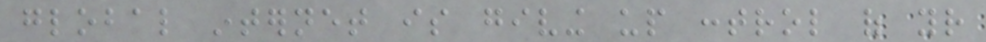global internet is giving up control of your
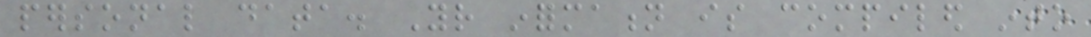personal data. Your information is compiled into
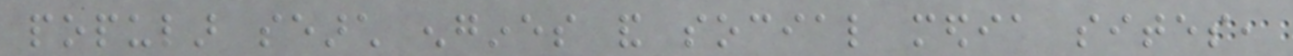popular search engines and social media sites,
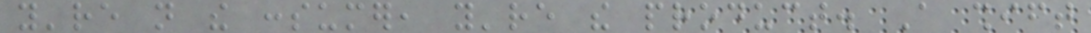you're not the consumer, you're the product. A shift
